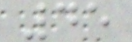45
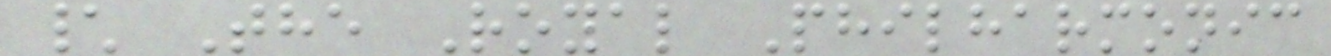\ The Royal Philharmonic
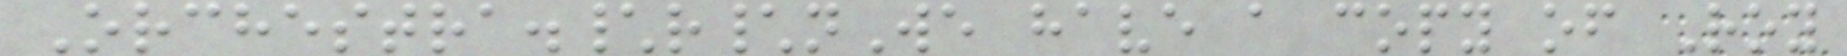Orchestra.\r\nWe have a copy of Roy
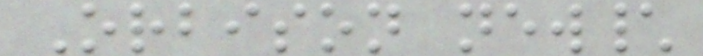Orbison new\
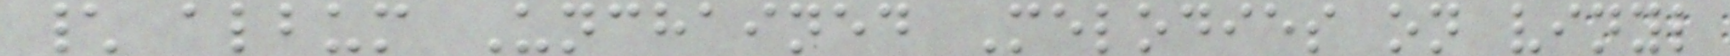\ album Unchained Melodies on vinyl
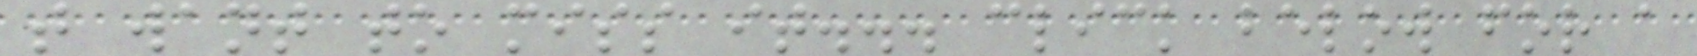t want to miss it... click below for a
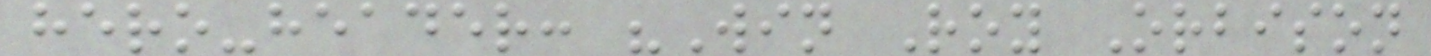hero-header: "Win Roy Orbison
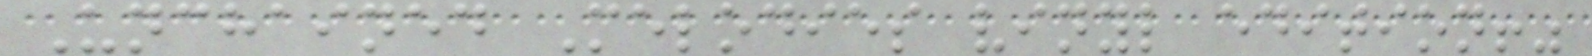Unchained Melodies vinyl edition!"
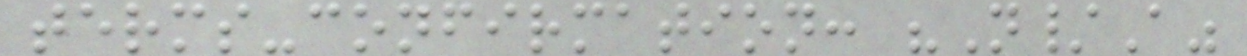terms-confirmation: "N/A"
